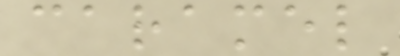caramel
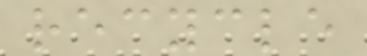recycle
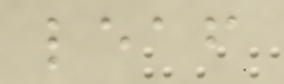leaf
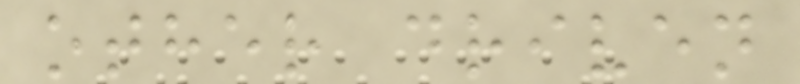other driven
